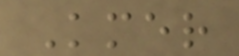Kmer
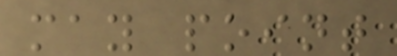may point
